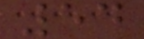54
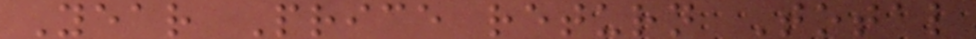Year Price return Total
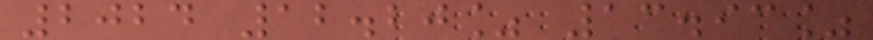2024 12.20% 13.93%
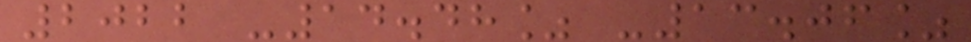2022 -14.48% -13.06%
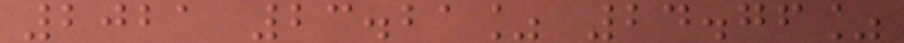2021 23.21% 24.76%
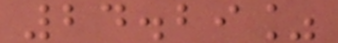24.29%
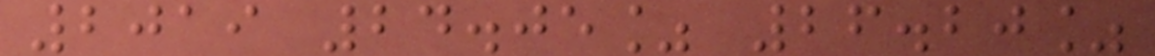2019 24.05% 26.20%
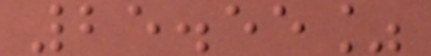25.55%
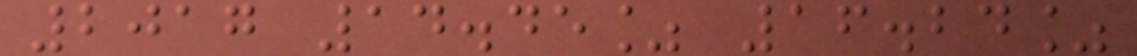2017 14.45% 16.24%
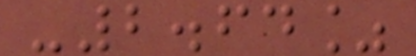-2.64%
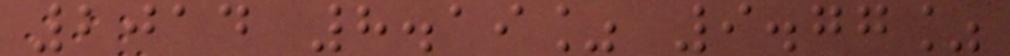2014 8.19% 9.77%
